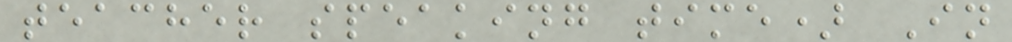teacher speaking time) In
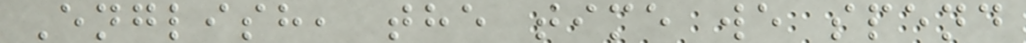English, the time we spend
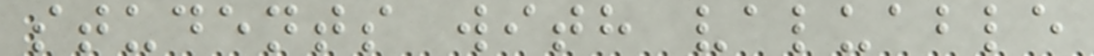students with valuable
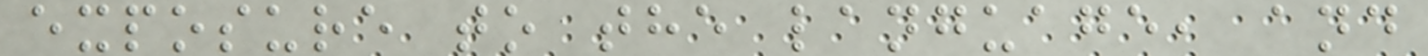exposure to the language, and
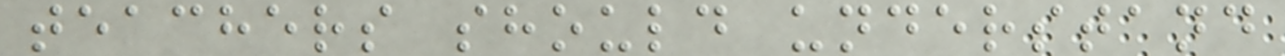teachers should understand
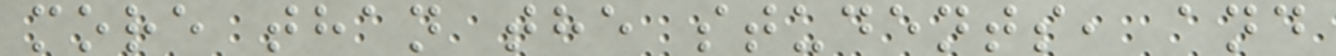more than the students, and
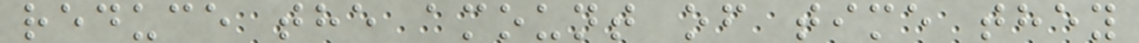reduce the amount of time they
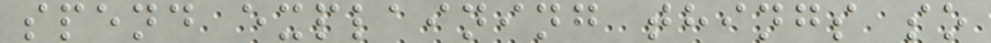spend explaining things so
